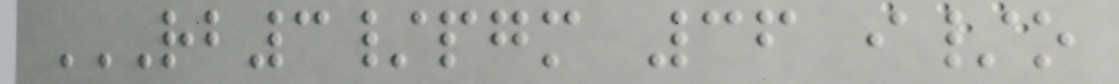RB3/PGM 36 I/O
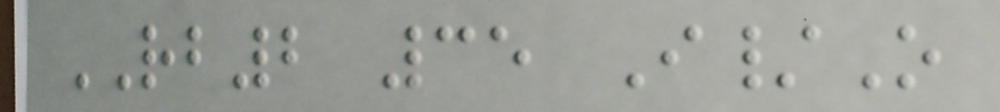RB2 35 I/O
